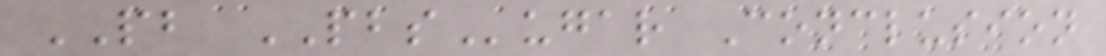PB PBSugar Conclusion
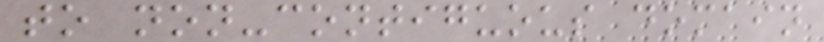to non-contiguous domain
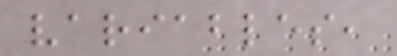variables,
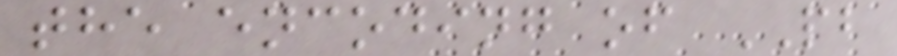the encoding of PB
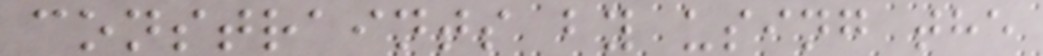constraints by using the
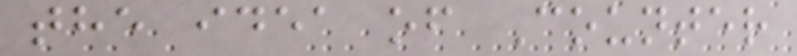the idea of Counter
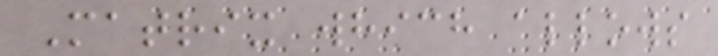Matrix which allows
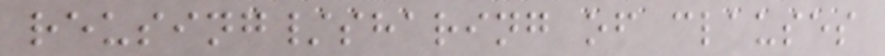reusing/sharing of clauses
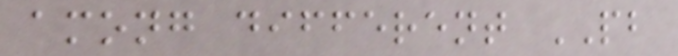among different PB
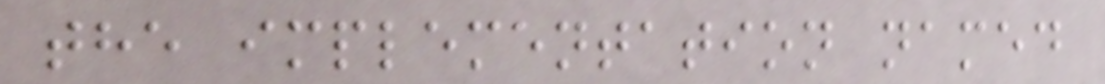the implementation named
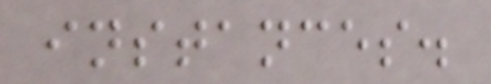instances.
